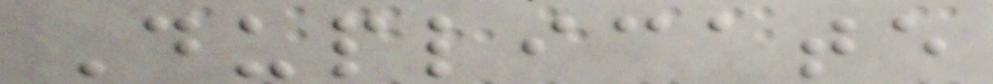Duplicate
